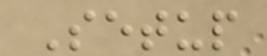Setup
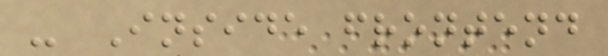- Inside frontend
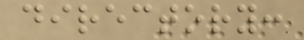directory:
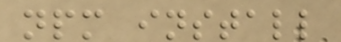npm install
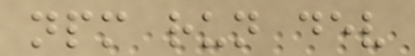npm run dev
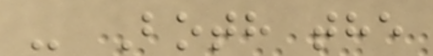- Both the
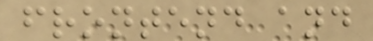frontend and
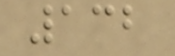132
